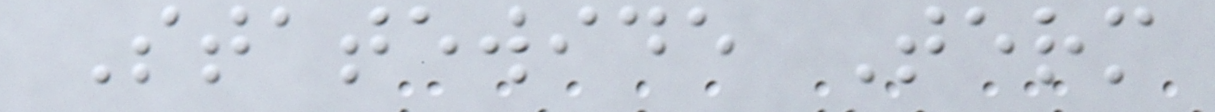Statewide Term
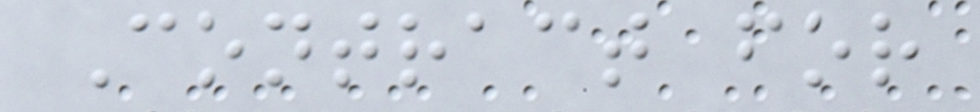Contract for
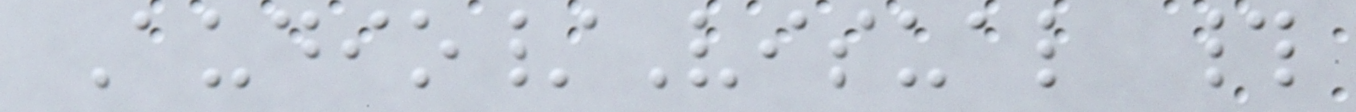Audio/Visual #
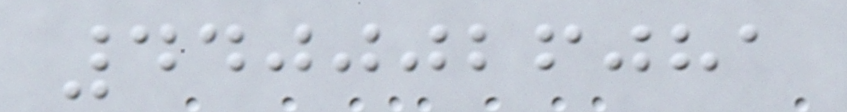4400026081
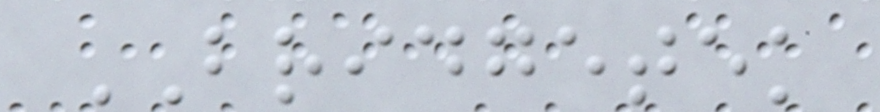BRIDGETEK
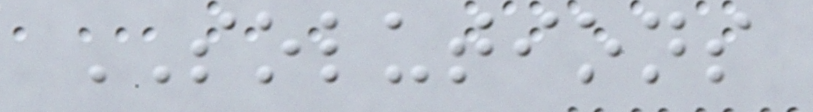SOLUTIONS
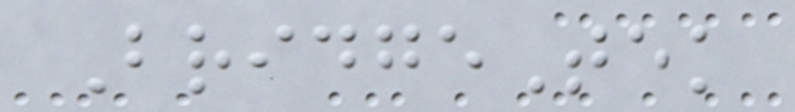BridgeTek
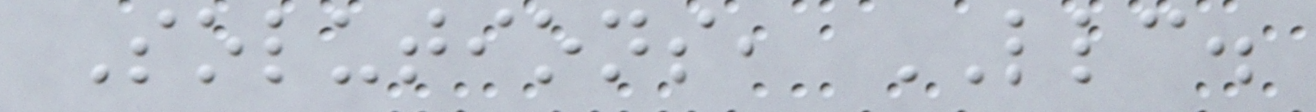Solutions, LLC.
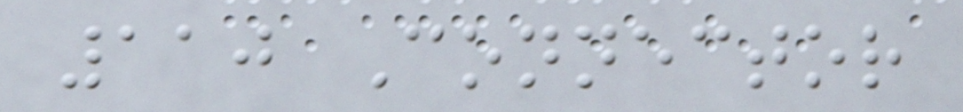110 Connector
